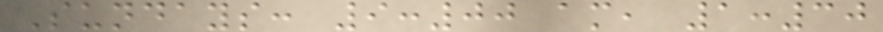Sundays: 9:00 am, 1:30
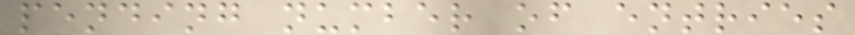pending number of entries
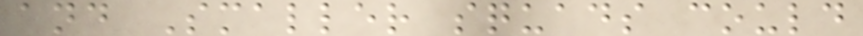and Smaller squads could
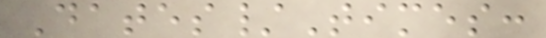Dates/Times:
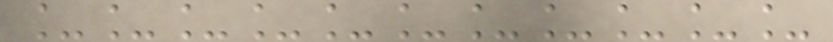___________
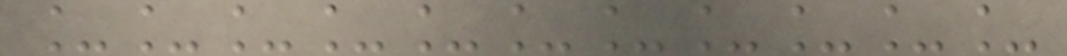___________
